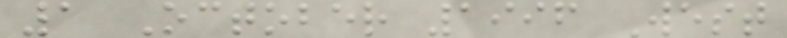1 October 1996 West
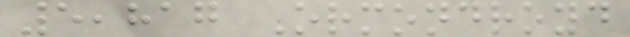5,817 Ormondroyd
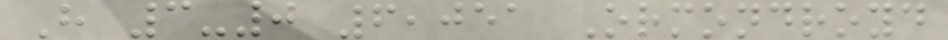H 3-0 6,051 Ormondroyd
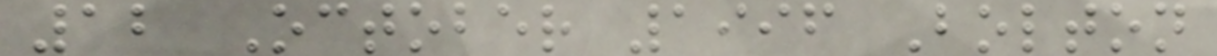12 October 1996 Bolton
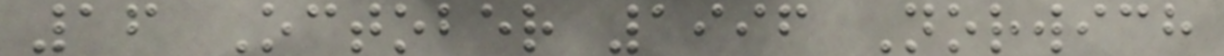16 October 1996 Norwich
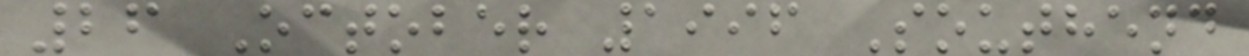26 October 1996 Southend
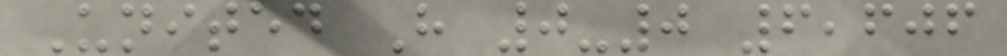United H 0-0 6,606
